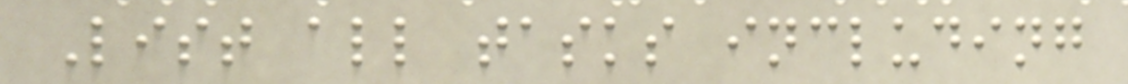List all tasks including
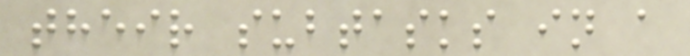their subtasks in a
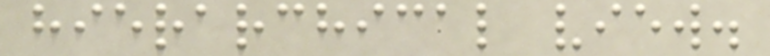hierarchical view.
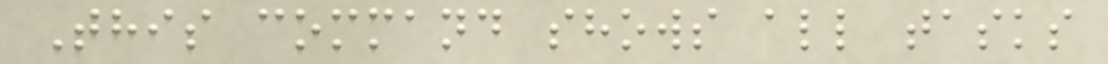This command shows all tasks
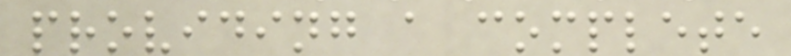providing a complete
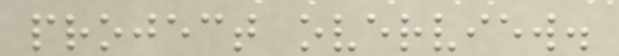project overview.
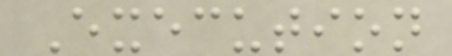Execution
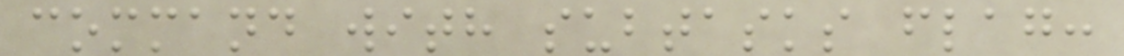command with subtasks flag:
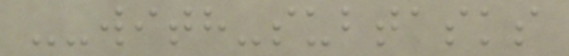--with-subtasks
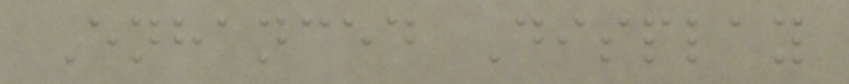Enhanced Display
